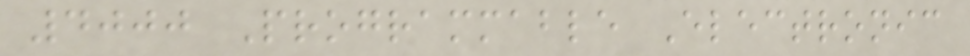4000 Programmable Electronic
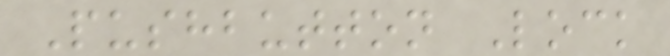Pushbutton Lock
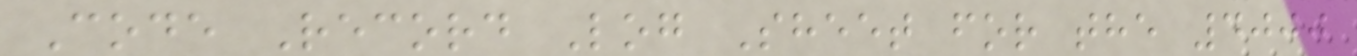Code Record Log Sheet for the 4000
